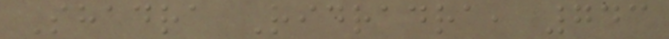Shadra Ridradra, 743
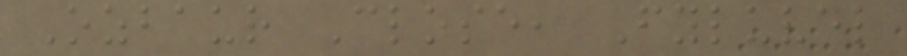Ozbaur Close, Fyluvel
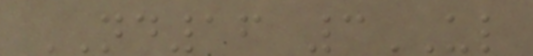ND16 3UL
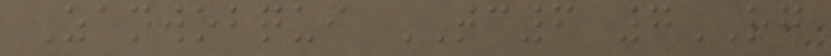Zanwobqui TC6 7RG
